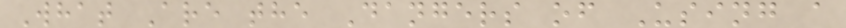What Are the Dangers of Using a
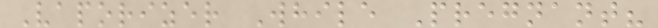Vaporizer While Pregnant?
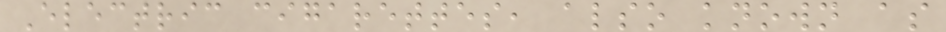Electric cigarettes, also known as
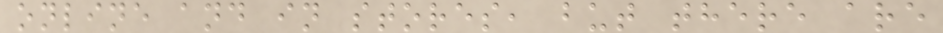online and in stores, but there are
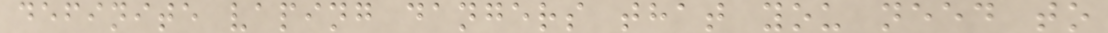definite vaping dangers that you need to
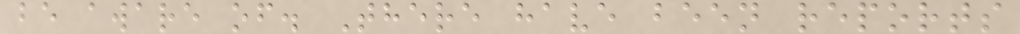be aware of. There have been reports
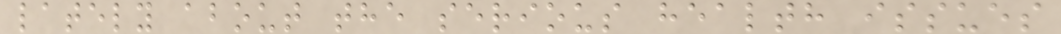lately about the serious health issues
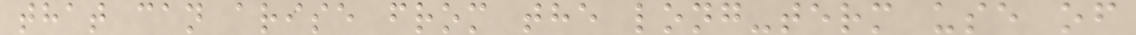that can arise from the long-term use of
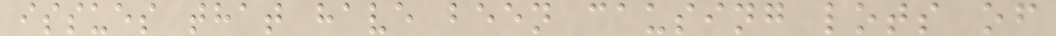issues that have been causing lots of
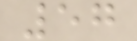57
